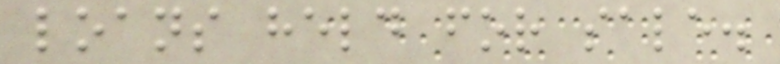loans held for sale.
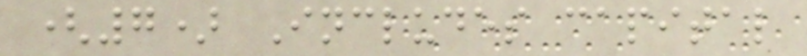(7) Includes capital
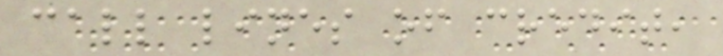call lines of credit,
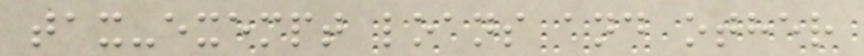tax-exempt loans and other
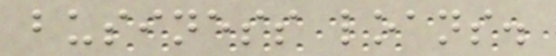business loans.
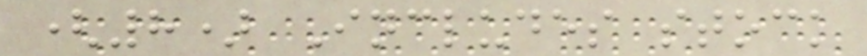(8) Includes stock
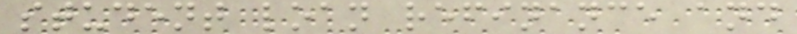student loan refinance and
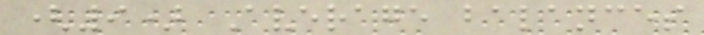(9) Average balances
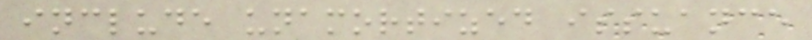include unamortized issuance
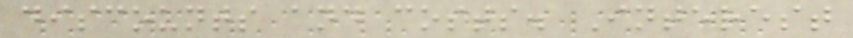discounts and costs. Interest
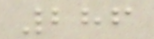286
